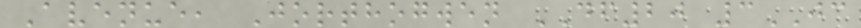Avenue, Jorthogwen DF20 3JC
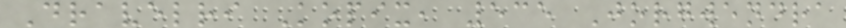Dravelri Kopix, 535 Jorgwendra
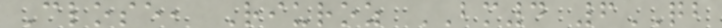Close, Riuroz BM4 6QB
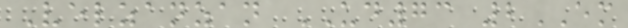Velzanzan UD73 2EM
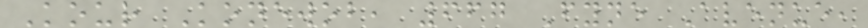Kour Konewob, 667 Fyne Avenue,
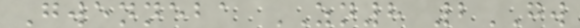Gwenneba ZN8 2GW
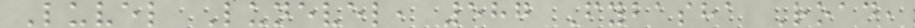Luvel Lunevel, 587 Fybasha Road,
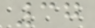37
